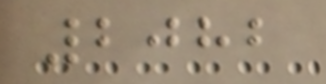2082
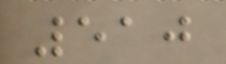510
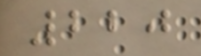220
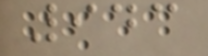943
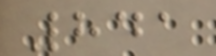841
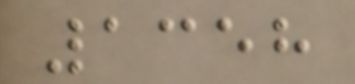1358
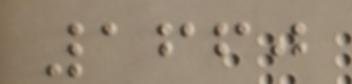1660
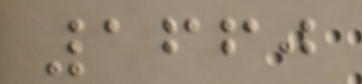1660
